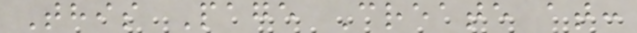This Page Create at:
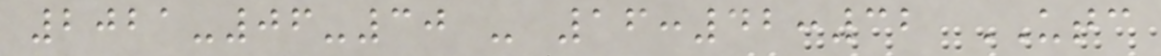2021-06-30 - 16:42:32 UTC
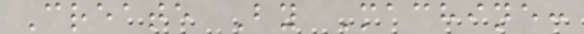Create By Machine:
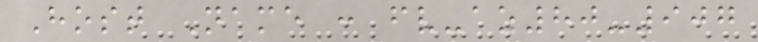Host Name : fv-az80-907
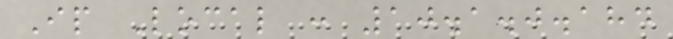Ip Local : 10.1.0.184
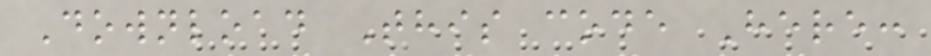Download This code Here:
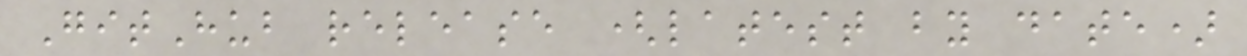GitHub release (latest by date)
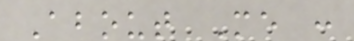About Me :
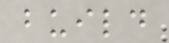build
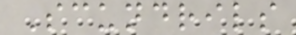Scundrils
